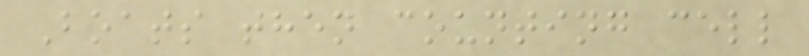Boats then counting cell
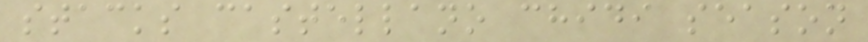stacks castellano chidi season
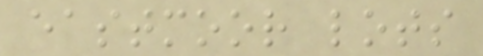eastmoor lots
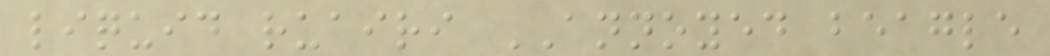liquid ruairi ANNOYED beagle
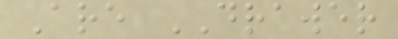Are DRAWER
